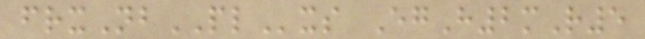frxNbPLxs EgH2mR5
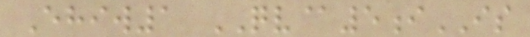Ehiw1 QV@5iIS
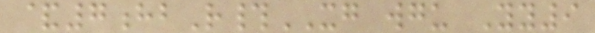&7hbR#XG wgu Yy9
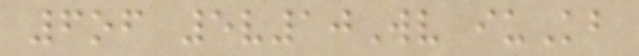6of 5v10Wv iuKb
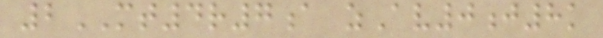2MT4r7a zAv0j8k
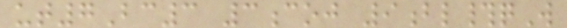ut7Bc3 3coj 9bl#qW
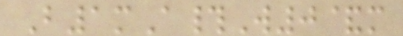B1mA#W0&m
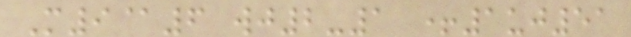M9@6 wj2-1 +1uj51
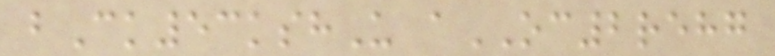bCk53kshU aOC2rehg
